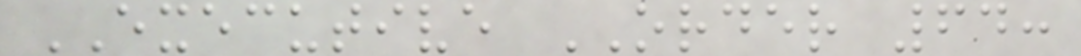EXECUTIVE ORDER 64:
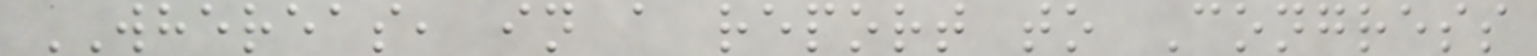WHEREAS, in a report to Congress
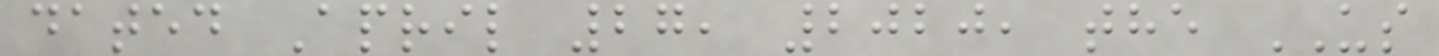dated April 27, 2020, the US
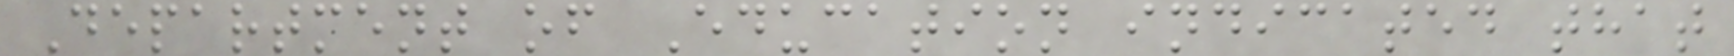Department of Education indicated that
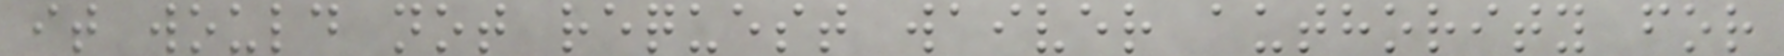it would not request waiver authority for
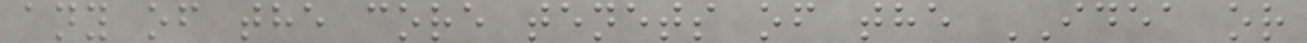any of the core tenets of the IDEA or
